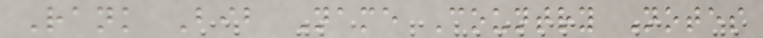Rank Bib Name Country Notes
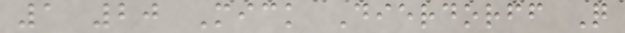1 20 Mick Dierdorff Q
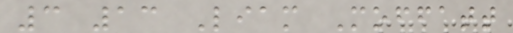3 13 Liam Moffatt
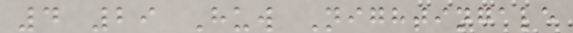4 29 Huw Nightingale
